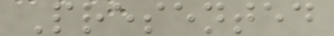Presented
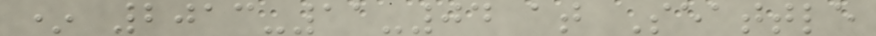* 2013-11-04 at Seattle
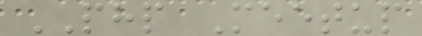PHP Meetup
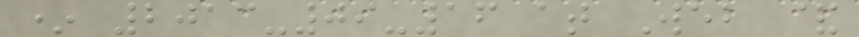* 2013-09-16 at Web &
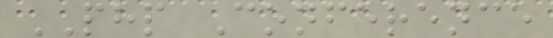PHP Conference
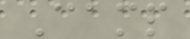Camp
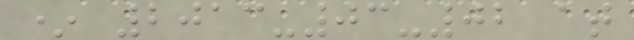* 2013-03-02 at
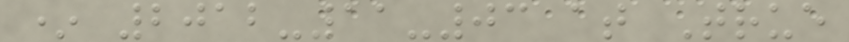* 2012-11-03 at True
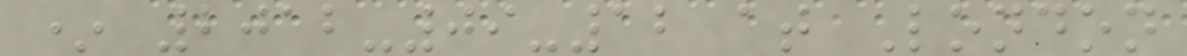* 2012-09-12 at London
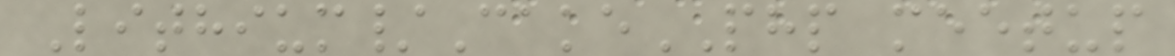Lithium/CakePHP meetup
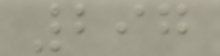297
